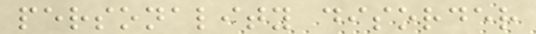personality disorder
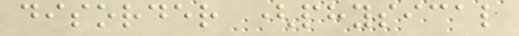disorder (physical
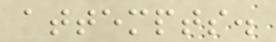attempts.
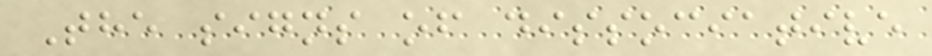The signs of dissociative
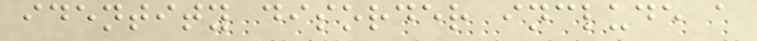identity disorder include a
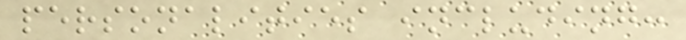personalities including:
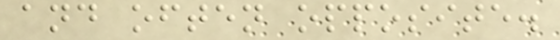and often opposite.
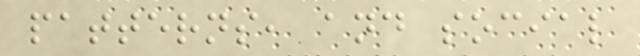patterns, and social
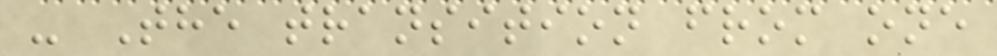- The transition from one
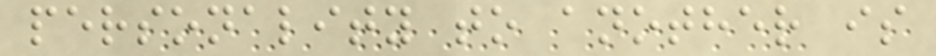personality to another is
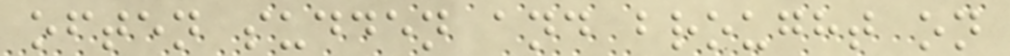often sudden and brought on
